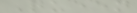Queen
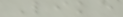Like
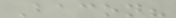Bacon?
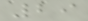29
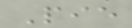Pie
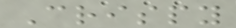Crispy
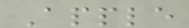Apple
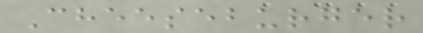Cheeseburger
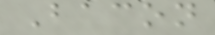Bacon
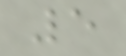5
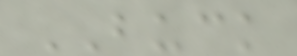BUCK
